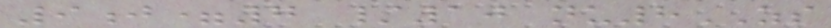9j=7 /10 nu8ZS
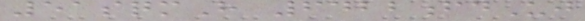51sqmH 6422fdUj
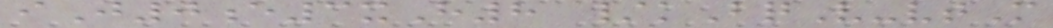iJ0e3xH8 /kBqV-vtM
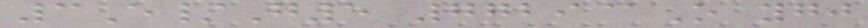3E/G5 7729@O ygj
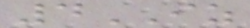4IZ
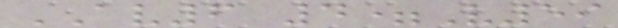AV6 4=V59
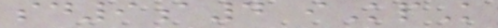sd9a4 iKpK
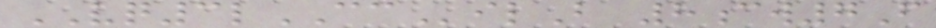VQ3lCCilB 8cw7F
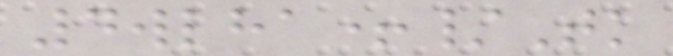4wlha+/Tk
